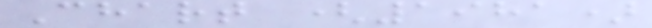Chart (1981)
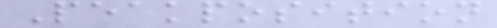Peakposition
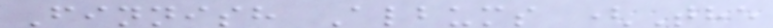Finnish Albums (The
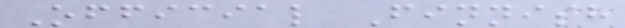Official Finnish
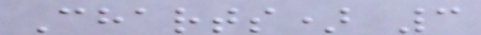Charts) 3
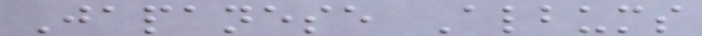Japanese Albums
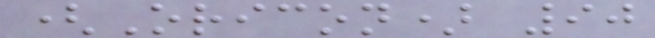(Oricon) 90
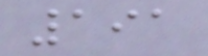191
